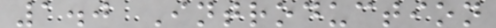1.0 Introduction
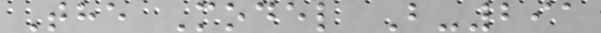The Model B-291
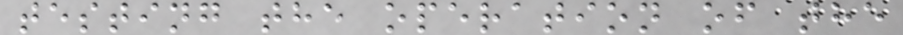testing the operation of the
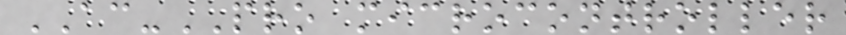AC-PRO microcontroller
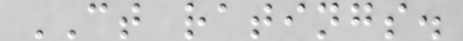CT ratings.
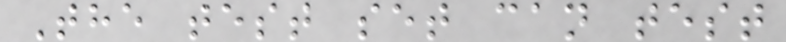The test set can test
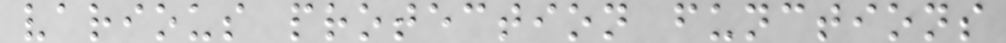various protection functions
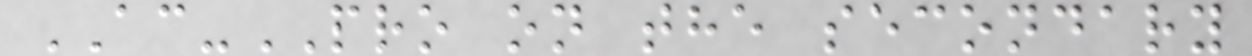AC-PRO on the secondary
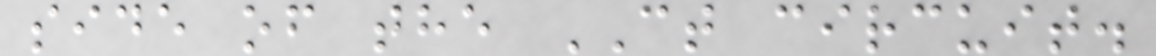side of the CT circuit.
